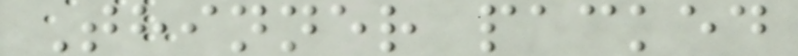Thinner packed
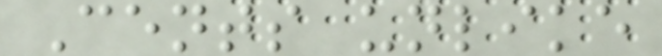Cents unlike
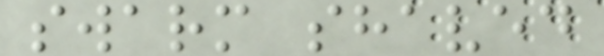swarm shaved
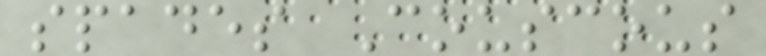spades Couscous
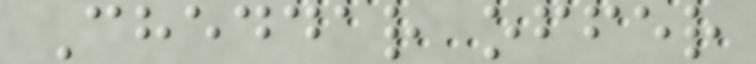Cheddar offer
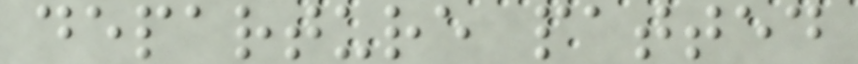departure patted
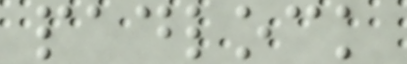padlock
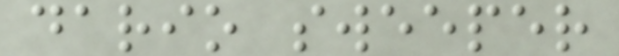dario sweeper
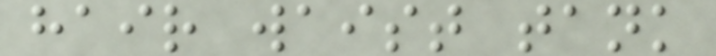hair waist tank
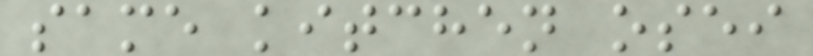same kitchen osei
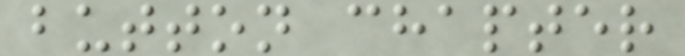button chapter
